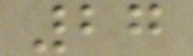27
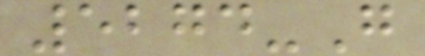5274-G
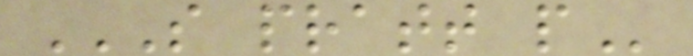S PRATT P
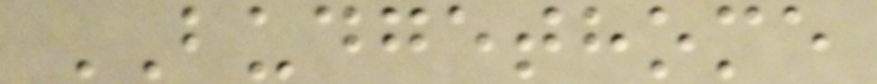BUDGETHOME
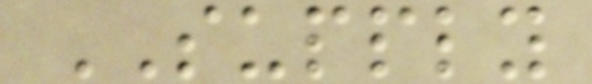SUPPLY
